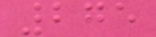275
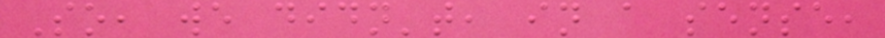So, we didn't, in a sense,
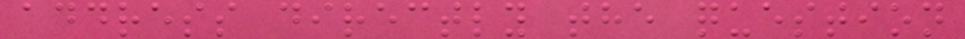address directly the question
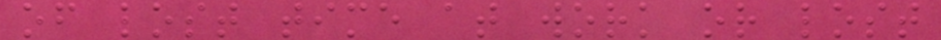of lost time at work or lost
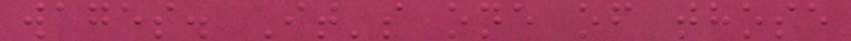wages. It's one of those
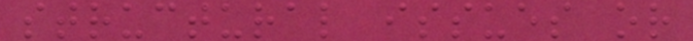structural issues or
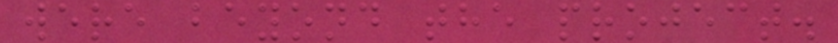were beyond the project.
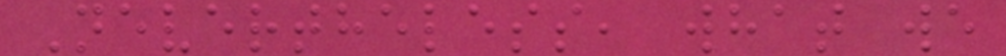Nevertheless, what we
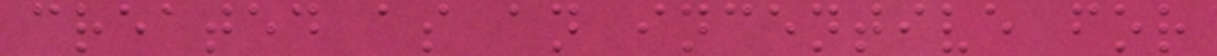created as an incentive for
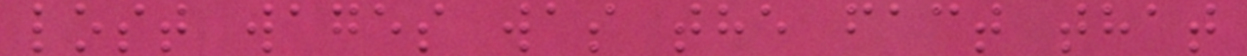lost wages was the fact that
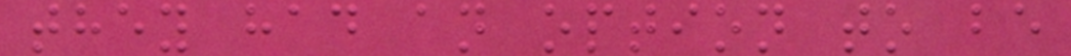they had an option to be
